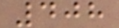408
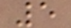5
